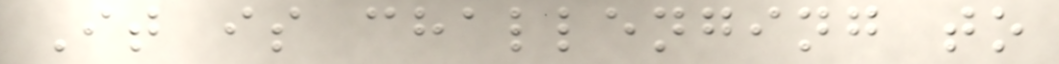It is challenging to
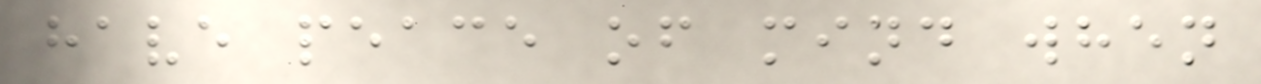have peace of mind when
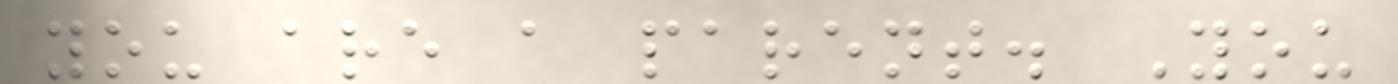you are a parent. You
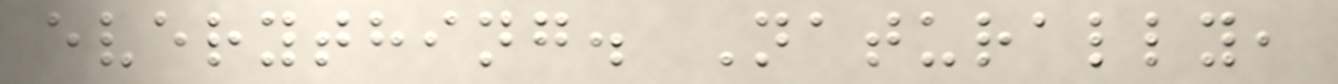everything. Naturally,
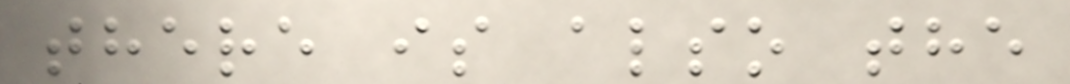there is also the
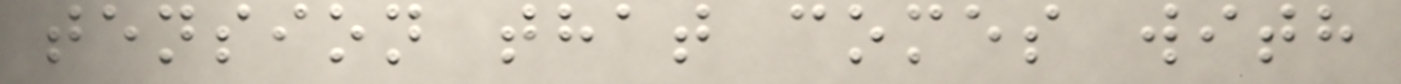tension that comes with
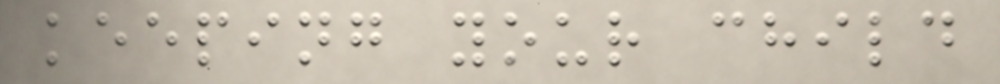keeping your child
